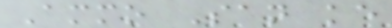Ammo San ke
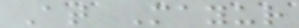At Mayur
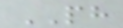PH
